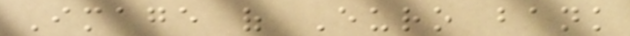Image of Euro bank
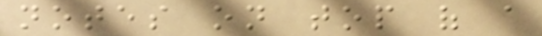notes on top of a
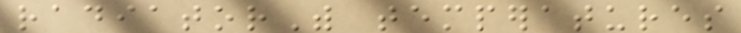radiatorWith temperatures
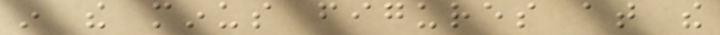in the minus figures at the
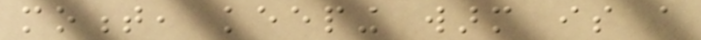moment, keeping warm is a
